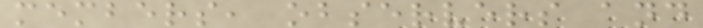members, observers and
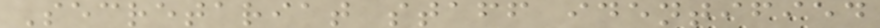Secretariat staff identified
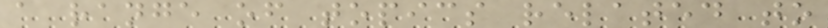a range of topics related to
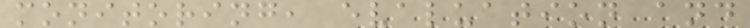monitoring, evaluation and
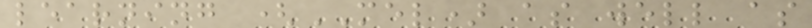learning (MEL) as well as
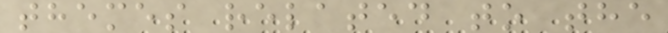themes related to the
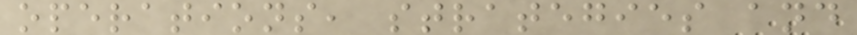operations, strategies and
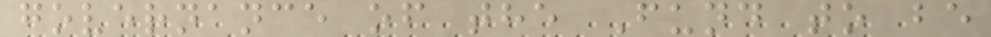governance of the Fund to be
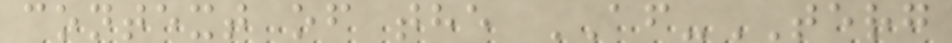context of the AF-TERG
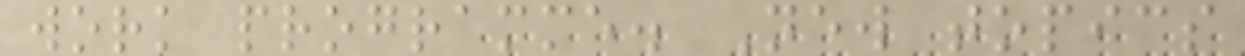work programme. New topics
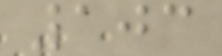103
